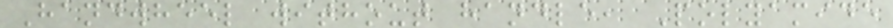Handwheel without handle, Polyamide
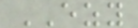EZY
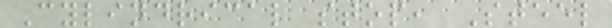Cylindrical stop, Steel
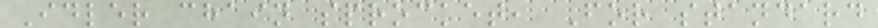Idler chain sprocket, For standard
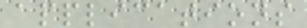applications
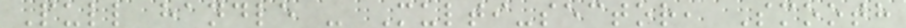Pull handle - Multi-sector, Smooth
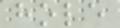hole
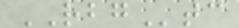RBGtc
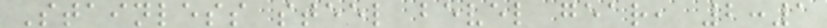Stainless steel bevel gear, 2:1
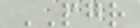PGR
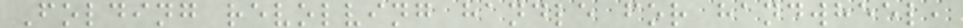Folding revolving handle for handwheel,
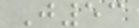J53
